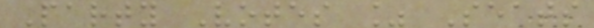Party Votes % Seats
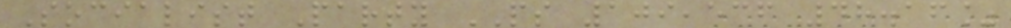Socialist Party PS 109,536 48.16%
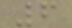6
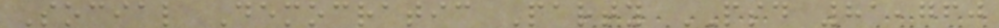Social Democratic Party PSD 81,760
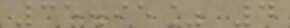35.95% 4
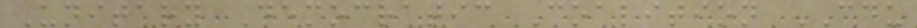Unitary Democratic Coalition CDU
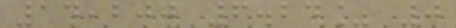14,200 6.24% 0
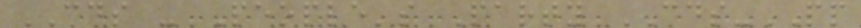CDS - People's Party CDS-PP
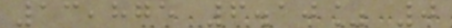13,875 6.10% 0
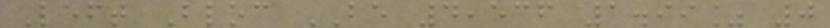Left Bloc BE 4,536 1.99% 0
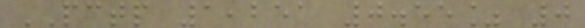PCTP 1,251 0.55% 0
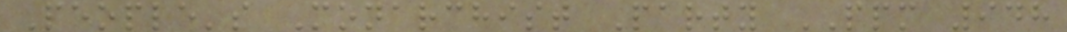People's Monarchist Party PPM 948
